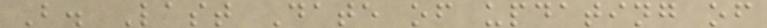B. Last Date of updating of
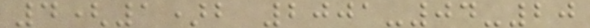4(1)b 2001-04-20
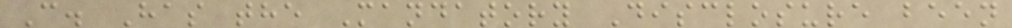C. Has the Mandatory Disclosure been
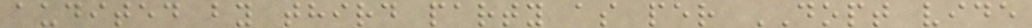audited by third party as per DOPT vide
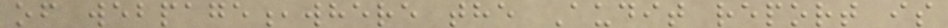of webpage,where the Audit report is
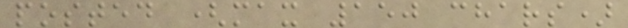posted (max 150 chars)
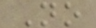No
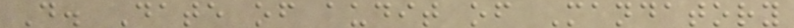D. Date of audit of Mandatory
